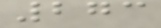273
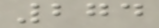274
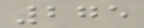275
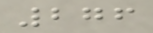276
